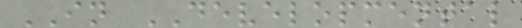IN DEVELOPMENTAL
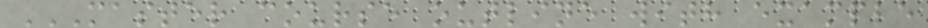MASTER COURSE OUTLINE WITH EXAMPLE
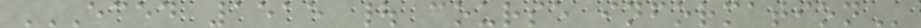ECED 1515 | COURSE INFORMATION
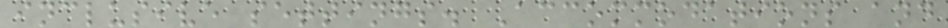inclusive settings. Accommodations and
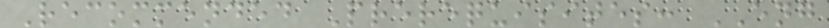Recommended Prerequisites: ENG
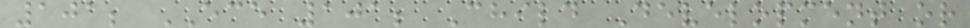101; ECE 101; Child Development or
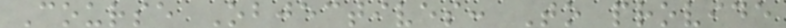Course Objectives: To provide
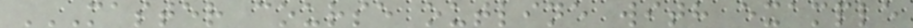MASTER COURSE OUTLINE WITH EXAMPLE
